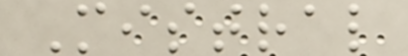Mistral
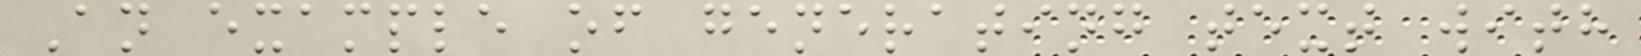An example of generating text with
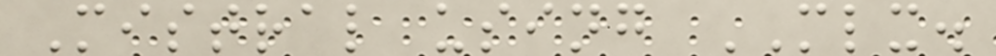Mistral using MLX.
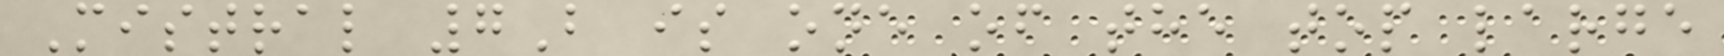Mistral 7B is one of the top large
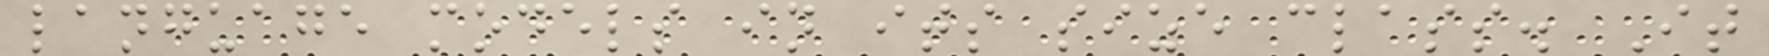language models in its size class. It
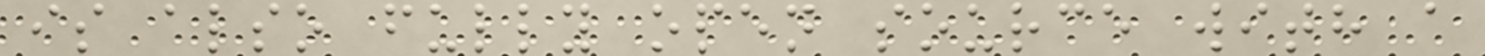is also fully open source with a
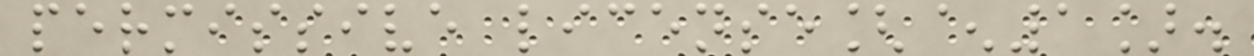permissive license[^1].
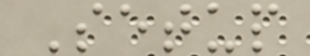Setup
